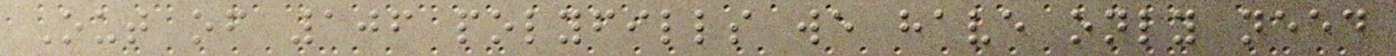Out of 106 polyfills we have only need
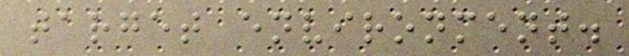target environment.
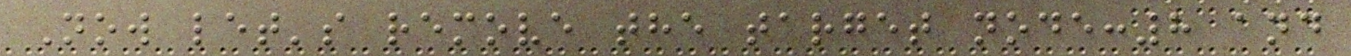Now let's remove the target node:8 and
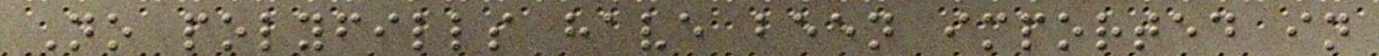No polyfills have been imported in
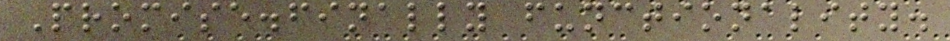Promise.finally functionality.
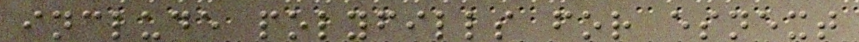include polyfills for esnext
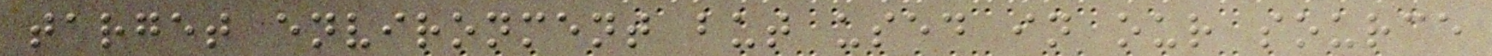target environment but used in our source
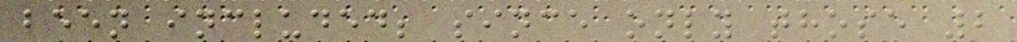been included; since only those 2
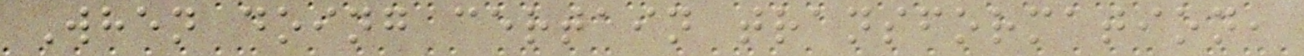When doing certain transformation,
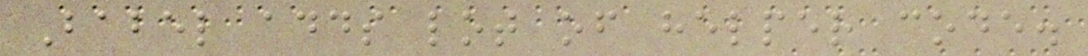Babel adds lot of helper code.
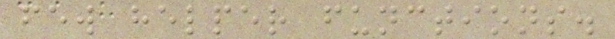few helper functions.
